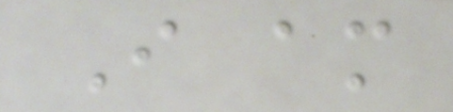I am
